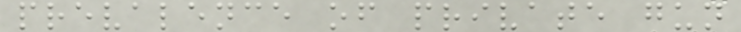prevalence of private gun
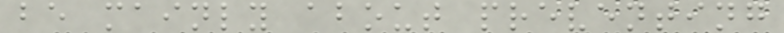be mainly about preventing
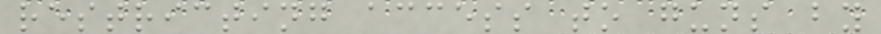restricting access to guns by
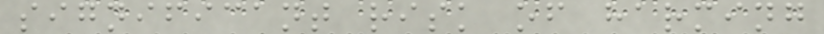significant risk of harming
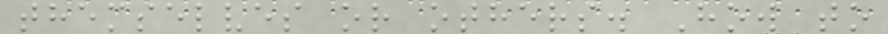themselves or others. How to
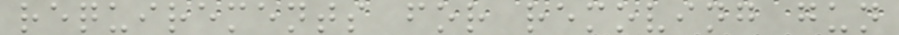requirements for removing gun
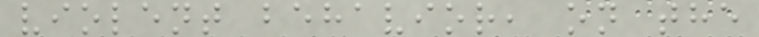violent behavior, on the
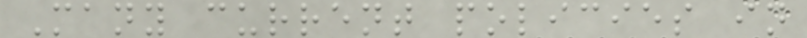Many current policies in
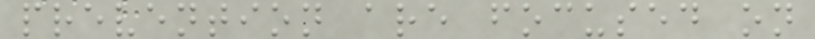prevention are focused on
